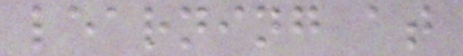learning at
